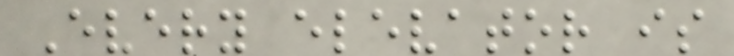Every elevator is
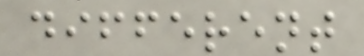different
